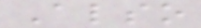Also
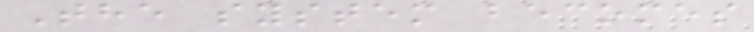The system becomes
